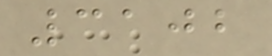3102
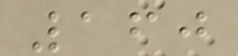160
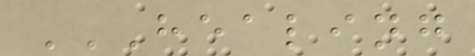HEALING
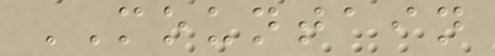MOUNTAIN
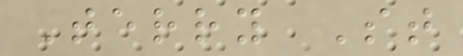Terry St
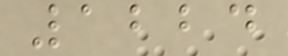1224
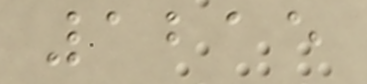1215
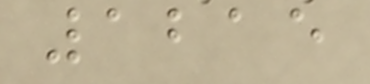1215
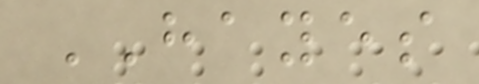HAYES
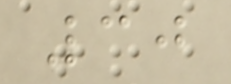30
